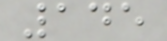145
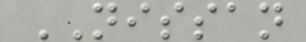NISSAN
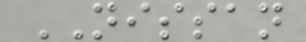NISSAN
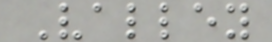Valley
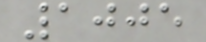1005
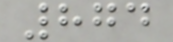874
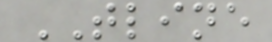TLINE
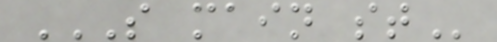S MAIN ST
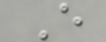E
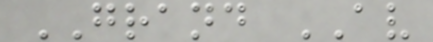GRAND AV
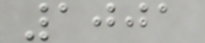1001
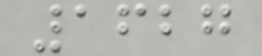1627
